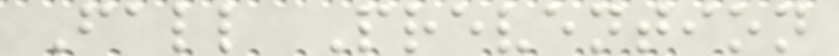Fall Prevention
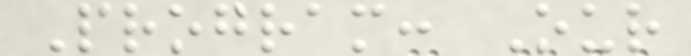Program: Our
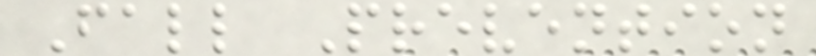Fall Prevention
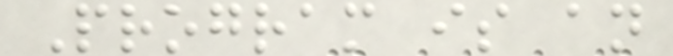Program is an
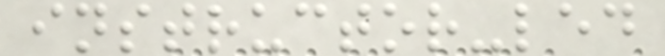instructor-led
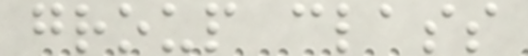group class
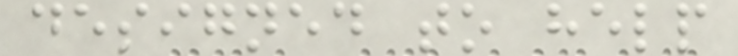designed to help
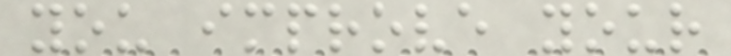you improve your
